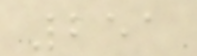251
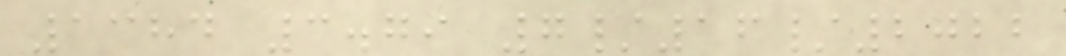1384 3.79 7/16/2022
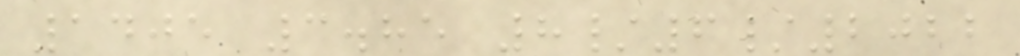1405 3.85 8/6/2022
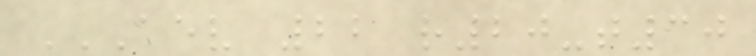AEV 22 R20-T30
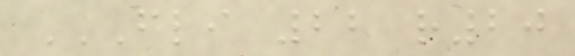FLI 22 R20
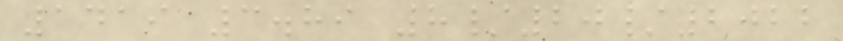1419 3.89 8/20/2022
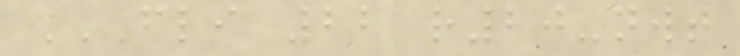FLI 22 R20-NWT
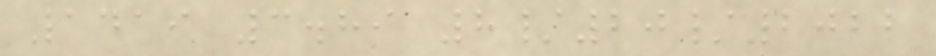1419 3.89 8/20/2022
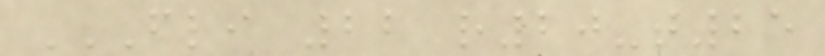FLI 22 R20-T25
